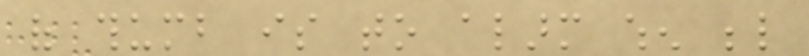of thumb is to alarm when below
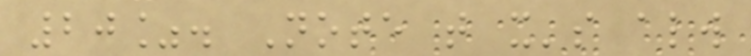20%. Note that it's always
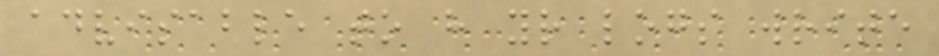advisable to have your logs write
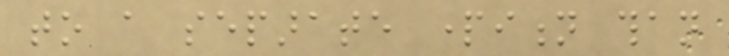to a separate partition than
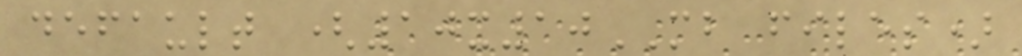default (10x10MB files)
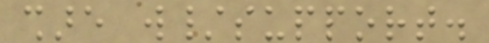share w/support.
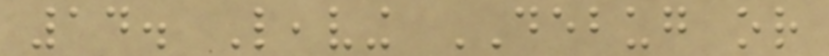14. Leaving DEBUG or
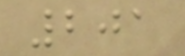201
